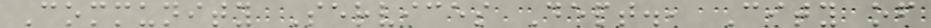Community Services Dept., City of
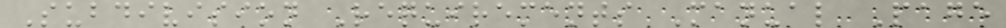Subdivision Requirements Manual Page
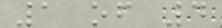1 of 4
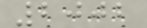2002
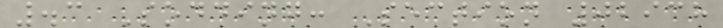.3 Sodding: Section 02938
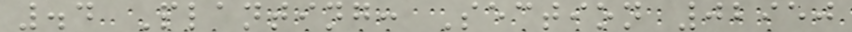.4 Planting: Section 02950
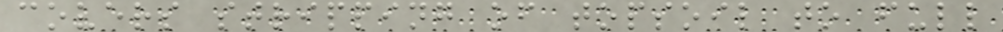covers stripping of topsoil to full
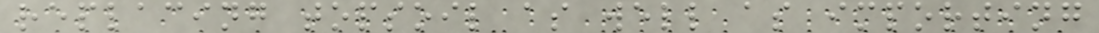replacing topsoil as well as importing
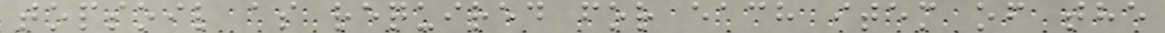topsoil as required for each item of the
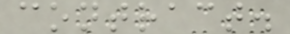contract.
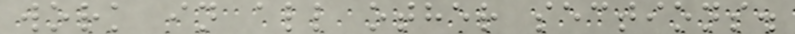work in all other sections.
